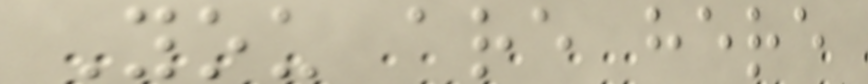You are here
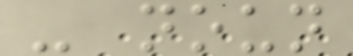- noun
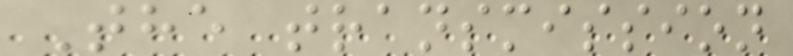The transmission
